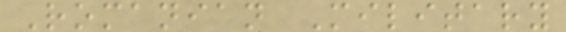Romanian Military
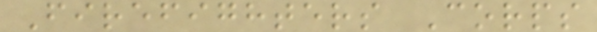Firefighters Corps
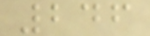246
